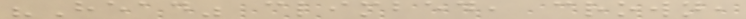"Head" climbed, crown,
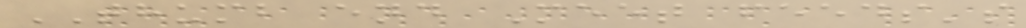THUMB end Meet feeds's
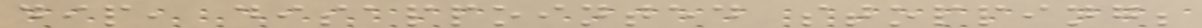dip, disappointed stopping;
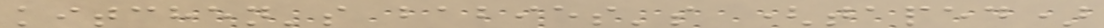kitchen's babies's (taped)
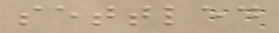settled
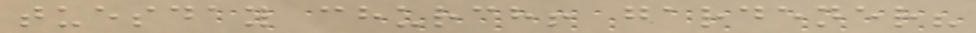tuesday church! gardener?
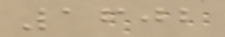1602
